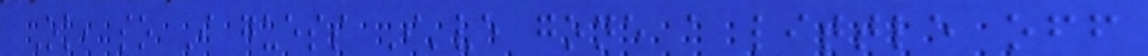Ok, so I guess I've gone a little off
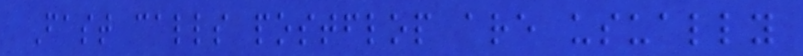Fast calls postflop are usually
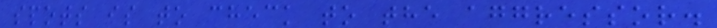spots is to check to the aggressor.
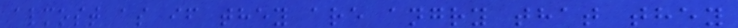almost as if they are angry that they
